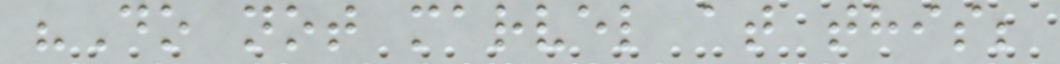"Do not marvel at this;
